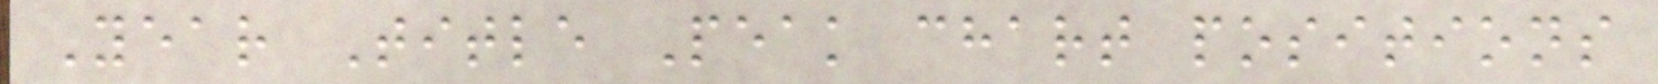Year Title Peak chart positions
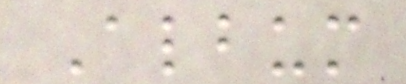Album
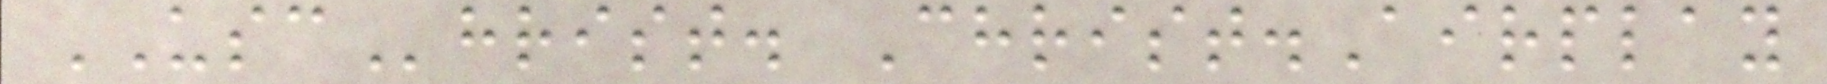USChrist. Christ.Airplay
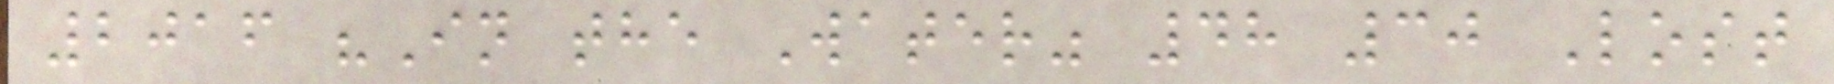2016 "In the Water" 48 30 Lost
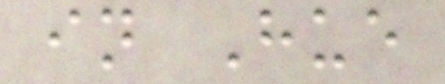in Hue
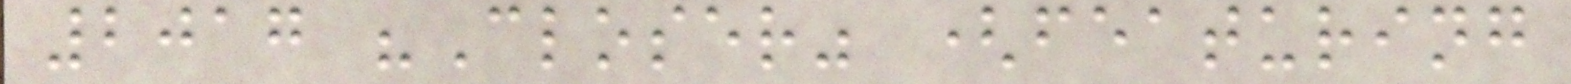2017 "Closer" (featuring
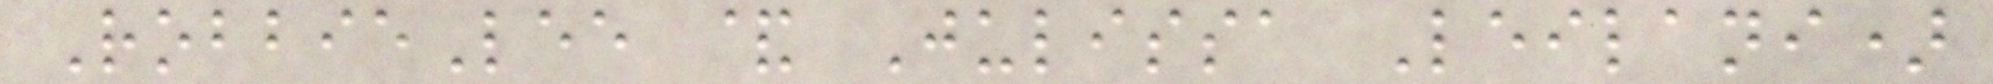RobbieLee & Julissa Leilani)
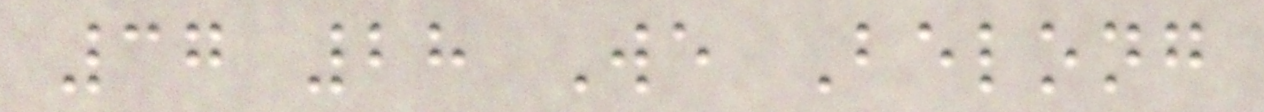37 28 We Belong
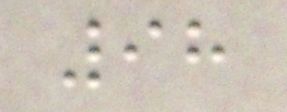98
